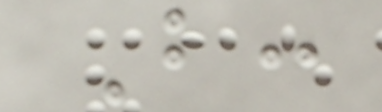B:
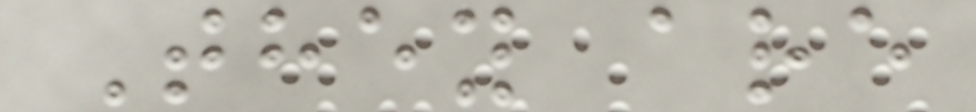They are
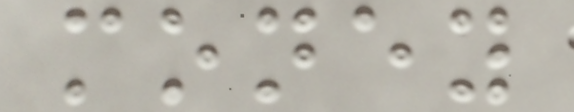money
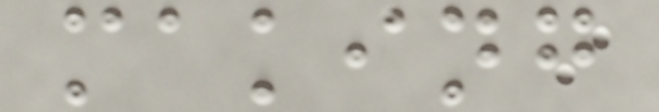making
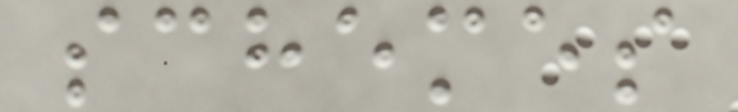schemes
